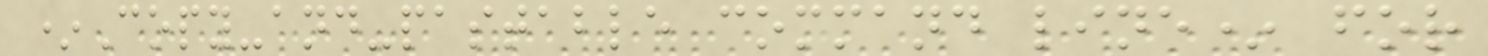*Copy-and-pastable command line* for
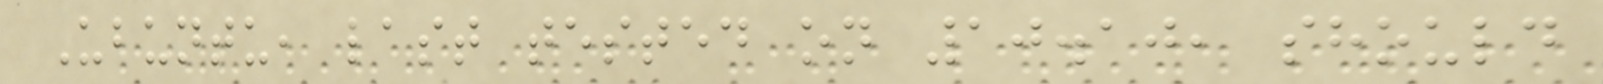Ubuntu, last tested on 10.10, should
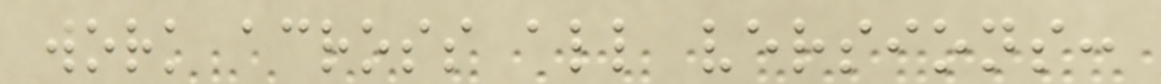work across all versions:
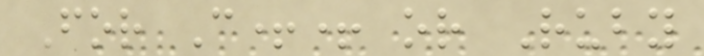For C++ or Ruby
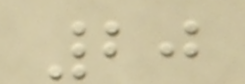20
